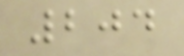204
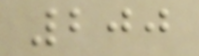200
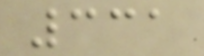331
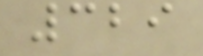329
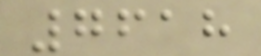7618
